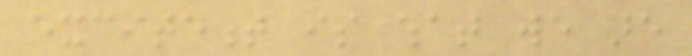excitement is what we are
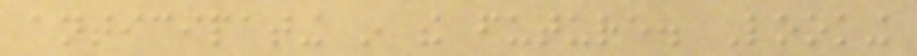anticipating in the future. Looking
